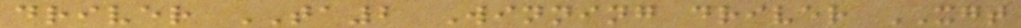driver TA2 Winning driver XGT
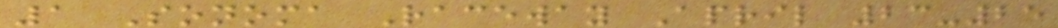1 Sonoma Raceway April 23-25
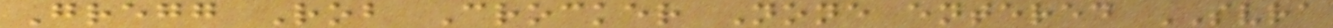Gregg Rob Crocker None entered SVRA
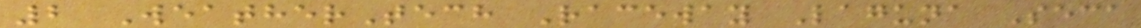2 WeatherTech Raceway Laguna Seca
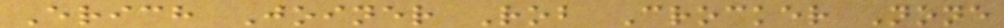Erich Joiner Rob Crocker None
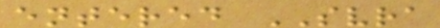entered SVRA
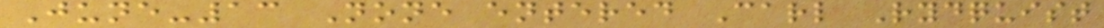June-13 None entered Carl Rydquist
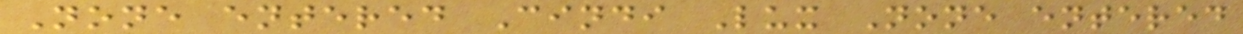None entered Cindi Lux None entered
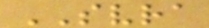SVRA
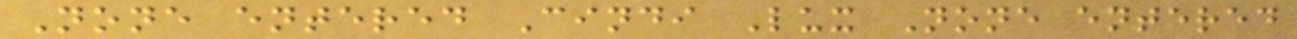None entered Cindi Lux None entered
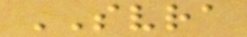SVRA
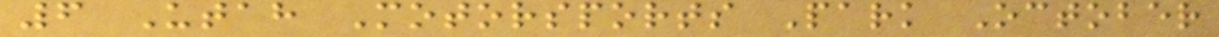6 Utah Motorsports Park October
